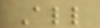All
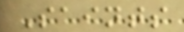Saints
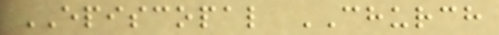EPISCOPAL CHURCH
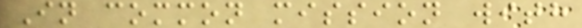In common mission with
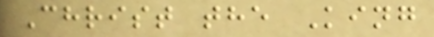Christ the King
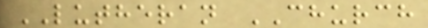LUTHERAN CHURCH
